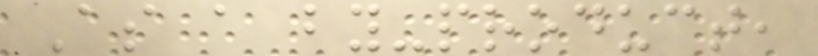As a by-product,
